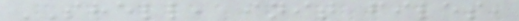SHELL, init files,
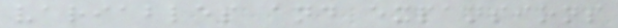variables and expansions
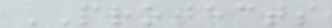PROJECTS
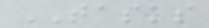TASKS
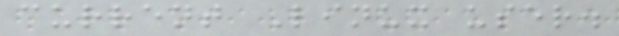current Linux user.
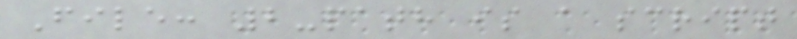File: 2-path is a script
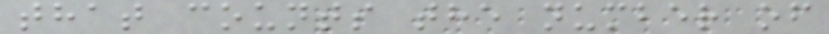that counts the number of
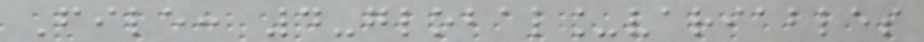File: 4-global_variables
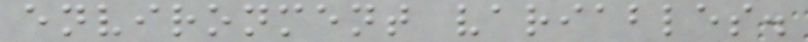environment variables.
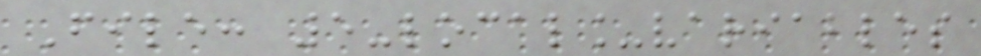File: 5-local_variables
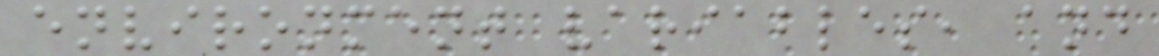environment variables, and
